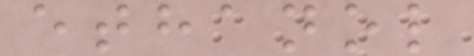ethanol
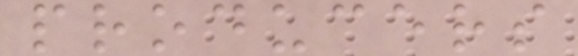producers
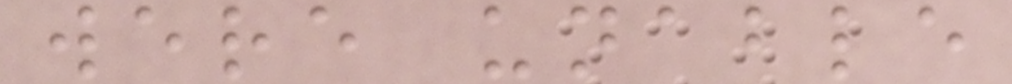were unable
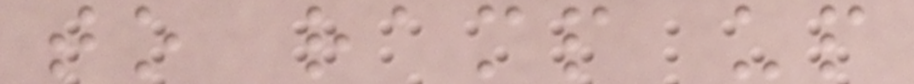to ramp up
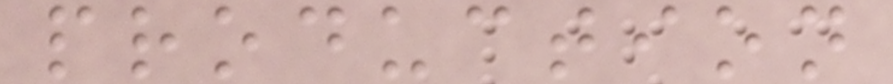production
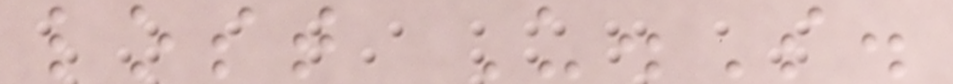lost U.S.
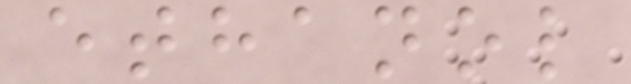ethanol
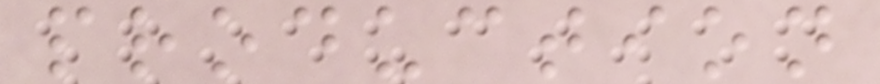production
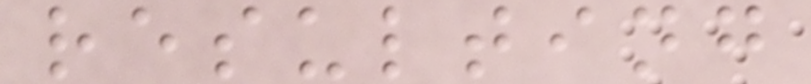resulting
